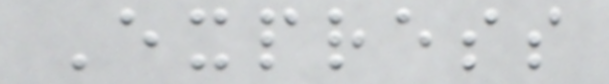Express
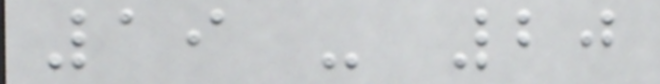19 - 20
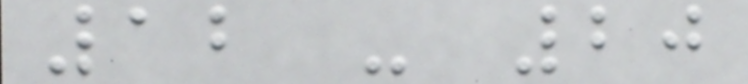12 - 20
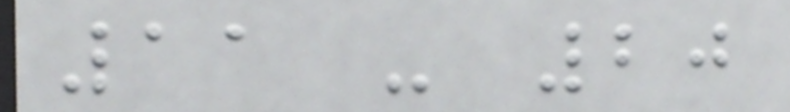11 - 20
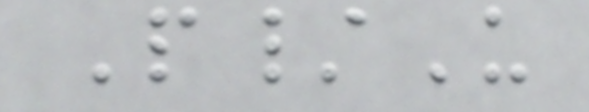P/U
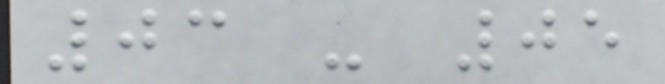03 - 05
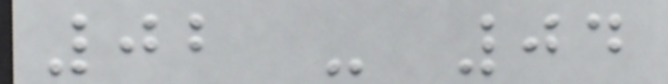02 - 04
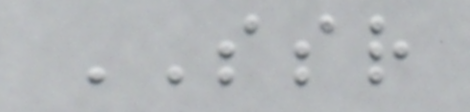SSR
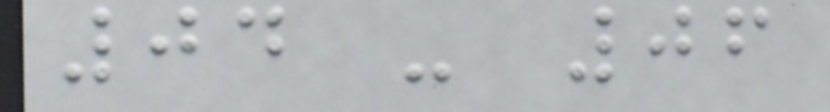04 - 06
